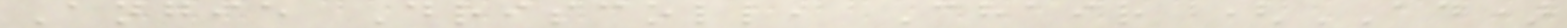Angie Driscoll, Chair (AD)
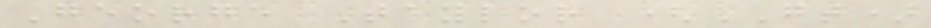George Taylor (GT)
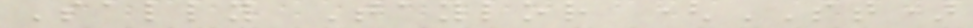Sally Taylor (ST)
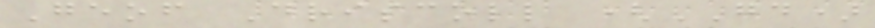Geof Driscoll (GD)
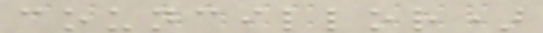councillor)
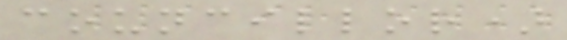councillor)
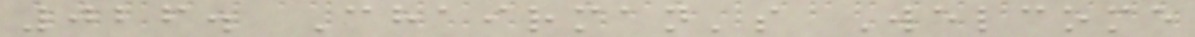026. Chairman's Welcome
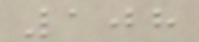108
